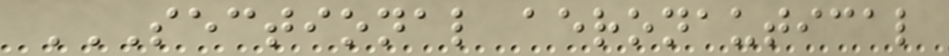SECTIONAL AERONAUTICAL
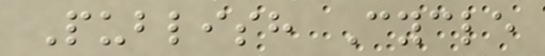Publish Cycle
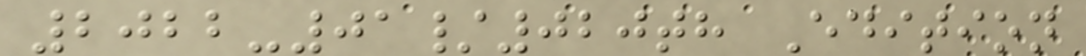2022-01/020th Edition
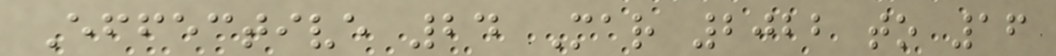Effective 24 Mar 2022 to 16
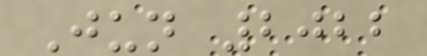Jun 2022
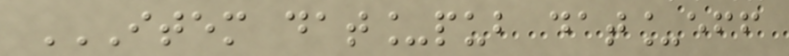ITEM DAT_PUB DAT_EFF
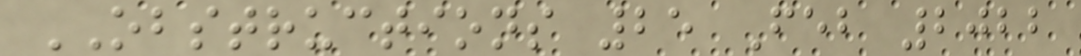OBSTRUCTIONS 25 Feb 2022
